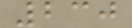230
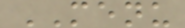MENU
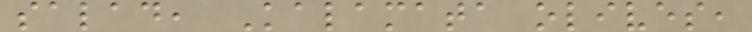salad, Kalamata olives,
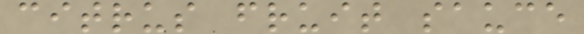citrus fruit sauce
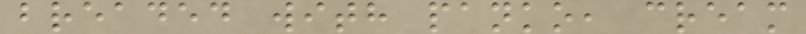breaded with panko, cream
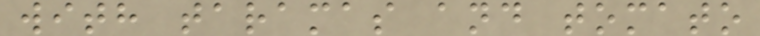with taramas and tomato
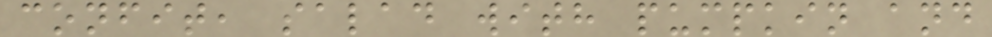confit, salad with pumpkin and
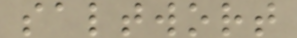saltwort
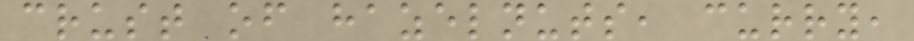crust of hazelnuts, curry,
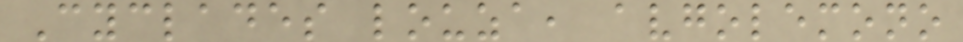Cyclades louza, avgolemono
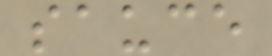sauce
